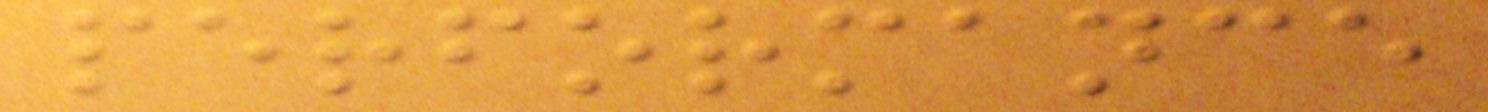performance
